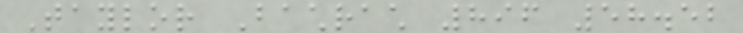Taylor Bachrach 896 58.52
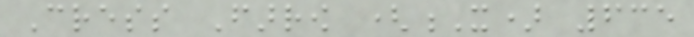Cress Farrow (X) 635
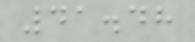41.48
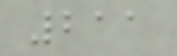211
